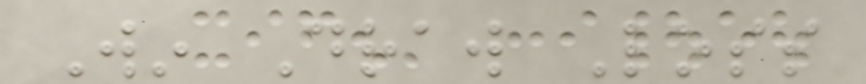Win Draw Loss
